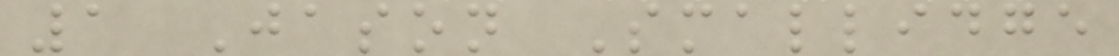1 Jason Smallidge
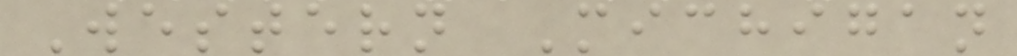Western Michigan
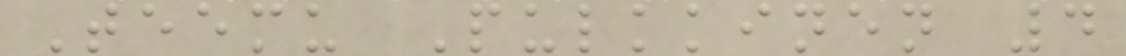Teemu Pulkkinen 4
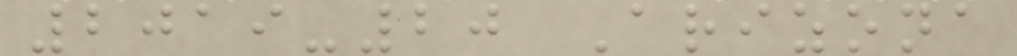2019-20 Arizona
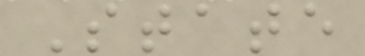State
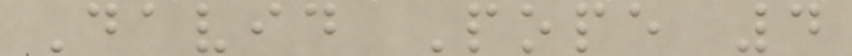David Pope 4
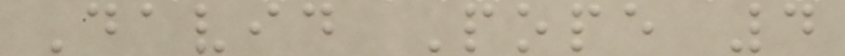David Pope 4
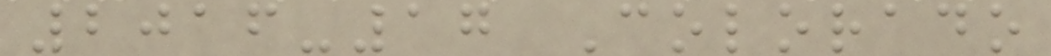2016-17 Colorado
